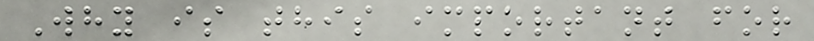Why is this important for
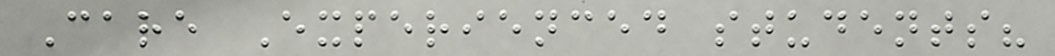Care Experienced students?
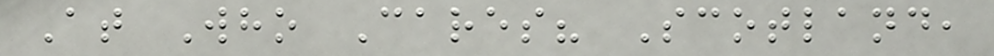At Who Cares? Scotland,
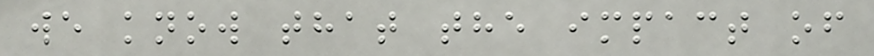we know that the impact of
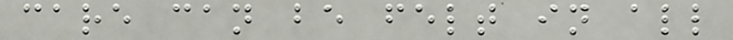care can be felt in all
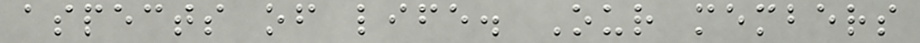aspects of life. Our members
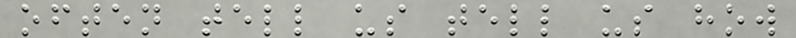often tell us tell us how
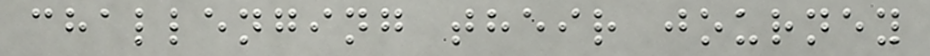challenging their journey
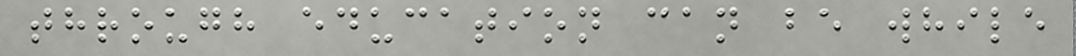through education can be while
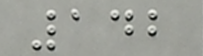142
